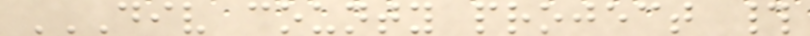DIV COUNTY PROJECT #
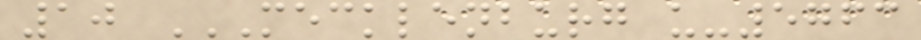10 MECKLENBURG U-5763
